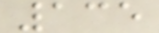135
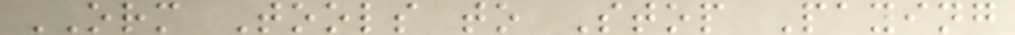ORM Tools to Stop Paying
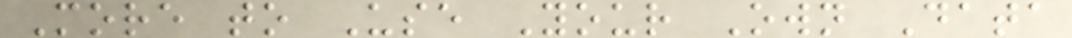More to Use Your Own Data
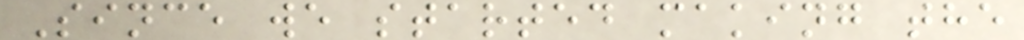Since we started making the
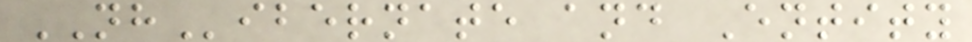NHibernate and Entity
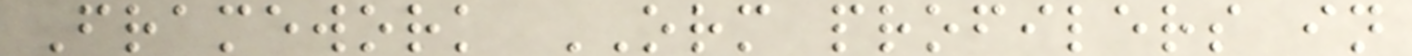Framework ORM profilers in
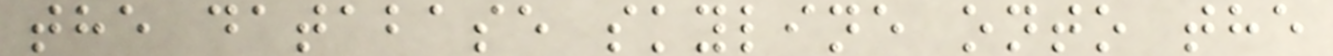the database skyline onto the
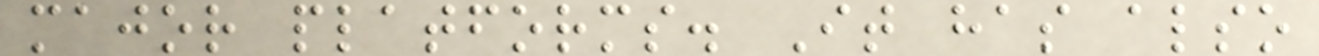major platforms. It has also
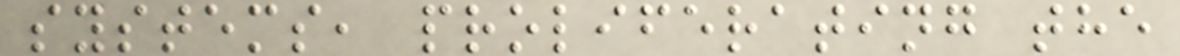systems, proliferating the
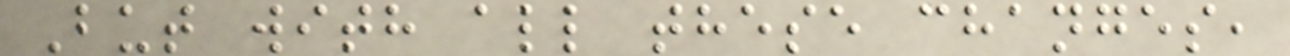But with all these changes,
